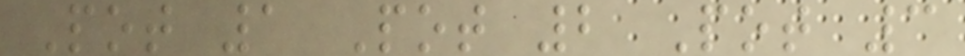Pot 1 Pot 2 Pot 3
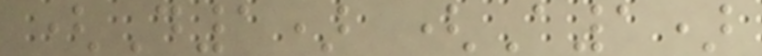(D1) (A1)
